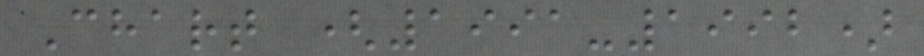Chart (1991-1992)
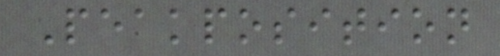Peakposition
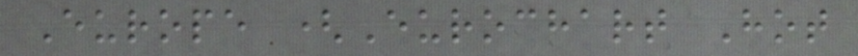Europe (Eurochart Hot
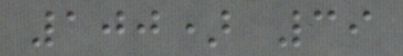100) 39
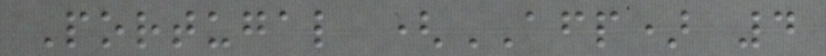Portugal (AFP) 4
